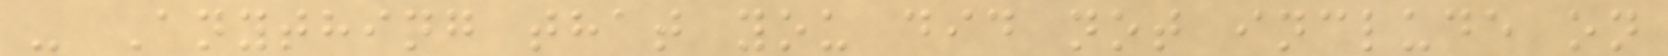- Anything that you did not include on
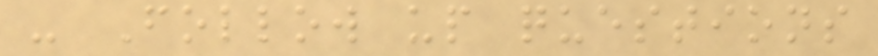- Follow up questions
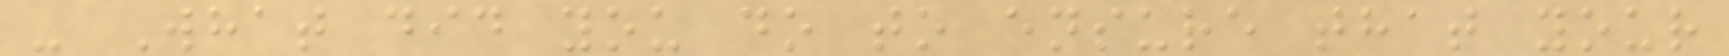- What did you do to ensure that your
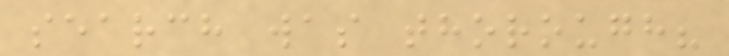search was thorough?
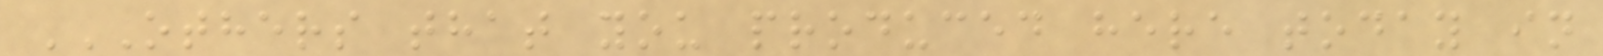OTHERS THAT YOU PRODUCED HERE TODAY IN
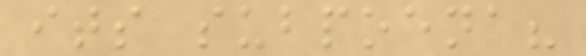its subpoena?
